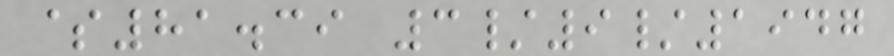$81.39 3/9/1947
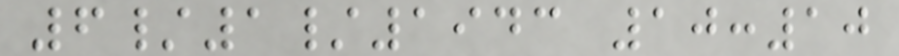6/1/1943 10:10
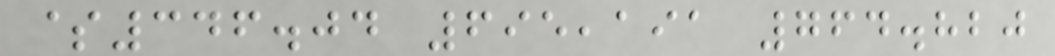$346.04 695,191 764.820
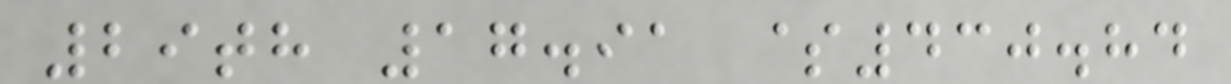29th 17.91 $430.84
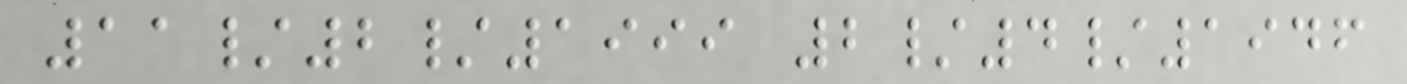11/2/1999 2/4/1946
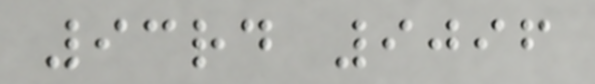93rd 9096
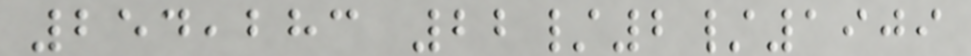254,283 22/2/1909
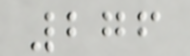276
